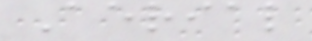Aerial
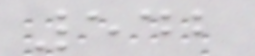542
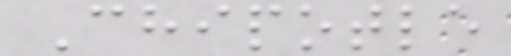Chipotle
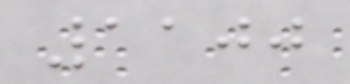1100
